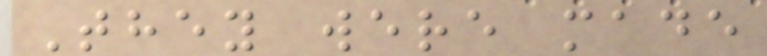They were made
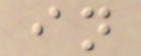in
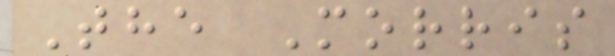The Morris
